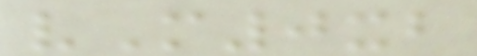vM0xb
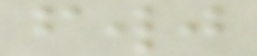fwj
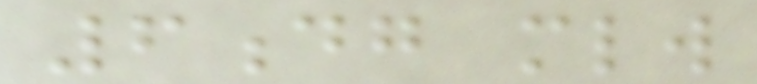6dg mlw
